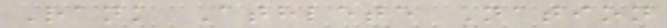Rank Athlete Nation
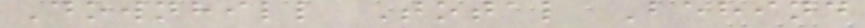Downhill Total Behind
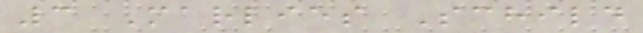3 Marlies Schild
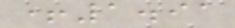+1.91
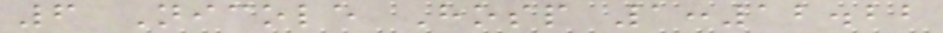6 Nicole Hosp 1:12.22
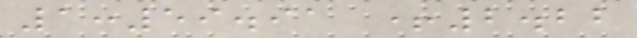1:59.91 +2.22
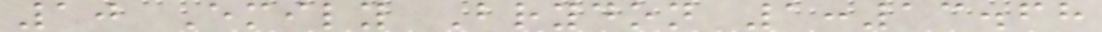10 Emily Brydon 1:13.68
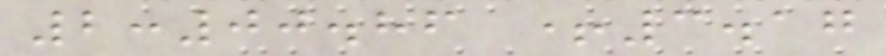2:00.86 +3.17
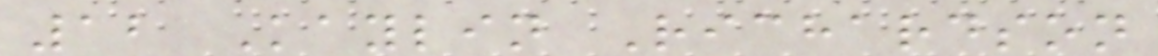12 Kaylin Richardson
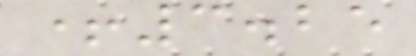+3.25
